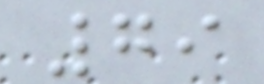79
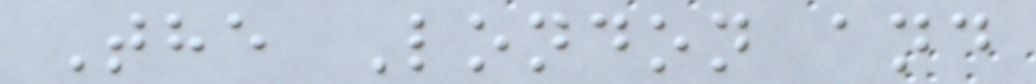The London and
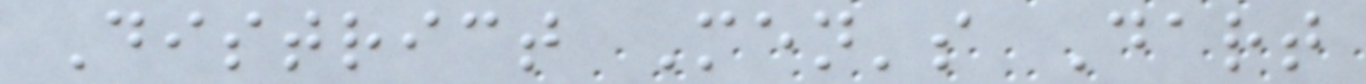District Men's Dart
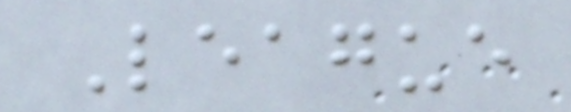League
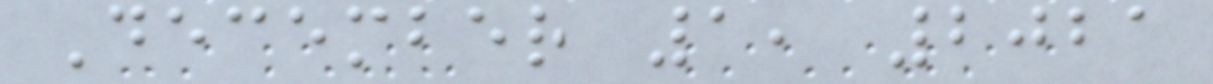December 1, 2021
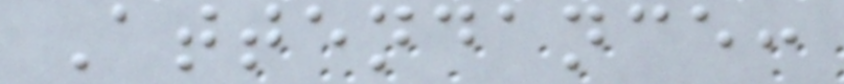Attendance:
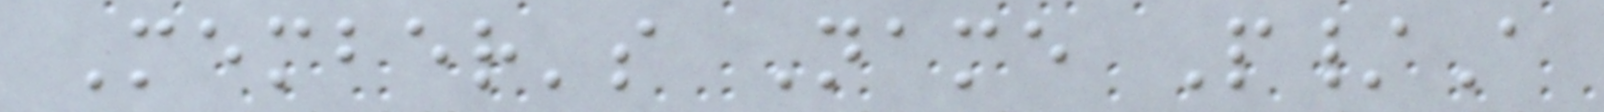Member's Name P/A
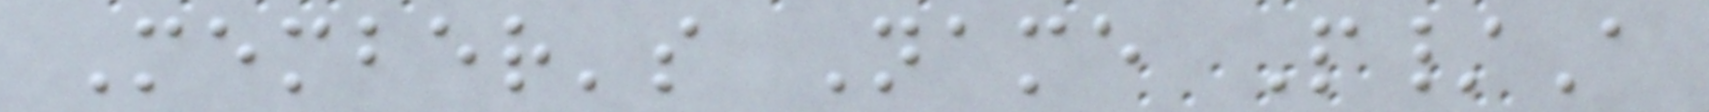Member's Name P/A
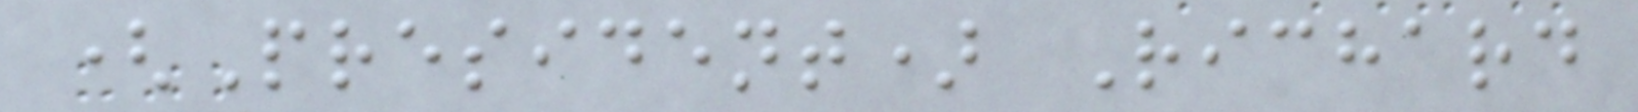(President) Richard
